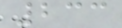233
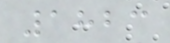1823
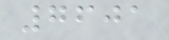7601
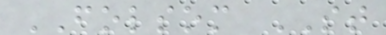FOLSOM ST
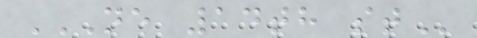NE 14TH ST
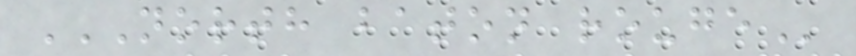NORTH BATON ROUGE
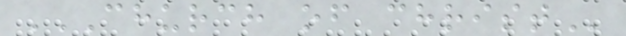CHURCH OF CHRIST
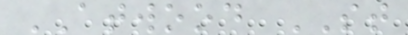ATWOOD ST
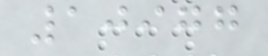10977
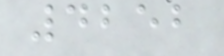4252
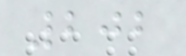202
